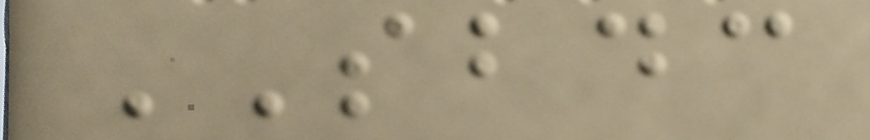SBDC
